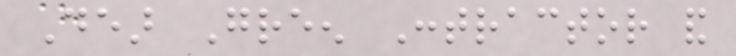Dear Green Contractor and
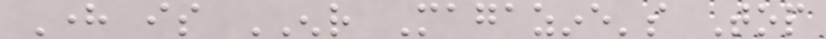Here is ENR Magazine's Top
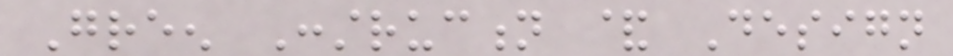Green Construction & Design
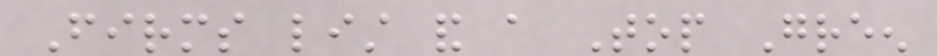Firms list and a Top Green
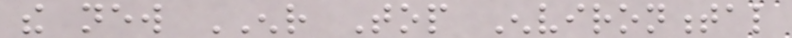the new ENR Top Environmental
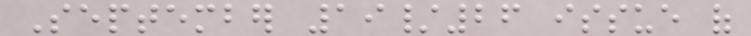September 19/26 issue of
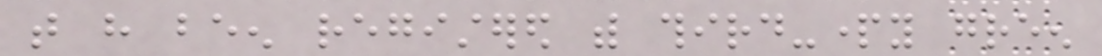that have been registered with third-party green
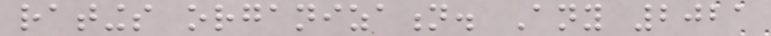ratings organization. Any 2021
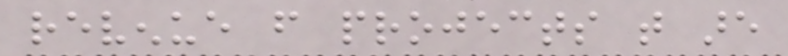revenue from projects that are
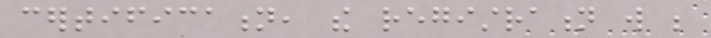certification, the registration will be
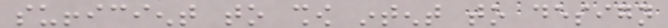sufficient to show intent to design
